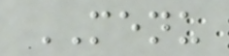MENU
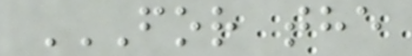FOR THE
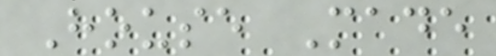House Made
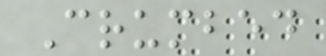Crumbed
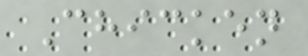Chicken
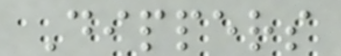Dippers
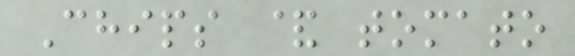Chips & tomato
